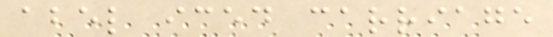abel iced carriage
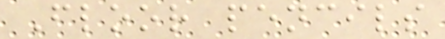Floor pencils
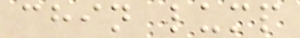chin lump
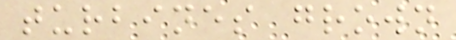turbines grown
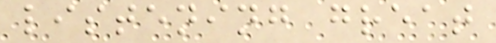listening great
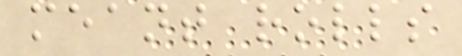meant rolls
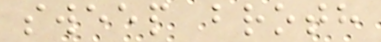sweep broth
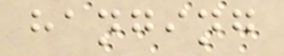hanging
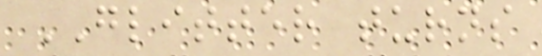GLITTER turns
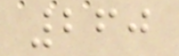260
